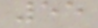55
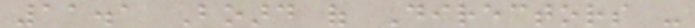11.1 Board of Directors -
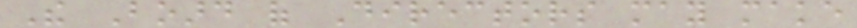The Board of Directors may make
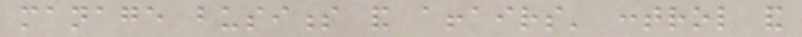manage business and affairs' control and
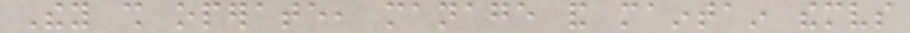They shall operate, manage and maintain themselves
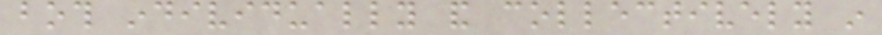both individually and collectively in
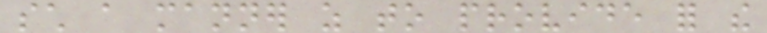such a manner as to provide for the
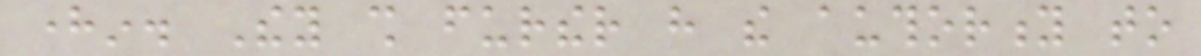herein. They shall further have the authority to
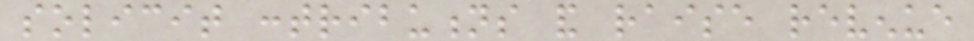solicit contributions and raise revenue
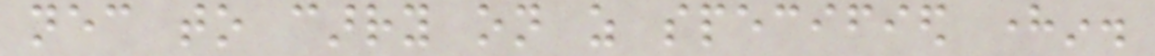necessary to carry on as specified herein.
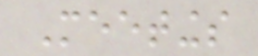Meetings
